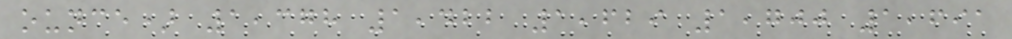ounce) 1,378 1,422 1,629 1,700 1,691
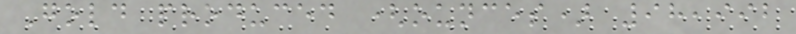Gold produced (ounces) 98,992
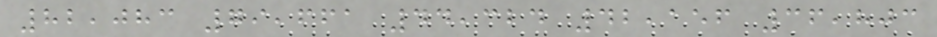82,083 79,661 44,324 42,156 36,803
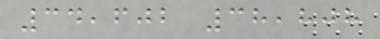34,602 38,808
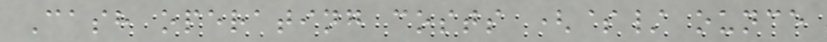Cash operating costs ($/ ounce
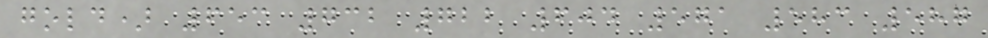gold) 653 732 722 604 571 583 587
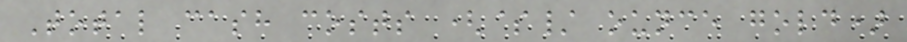Total cash costs ($/ ounce gold)
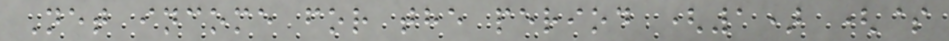Net income for the period (1) ($
